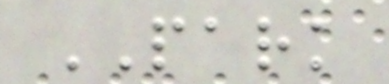PARK
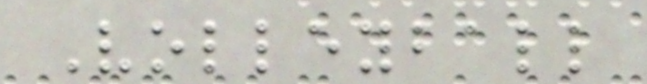Volleyball
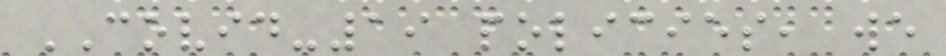COVID-19 policies, we
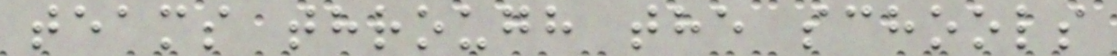teams through the schools
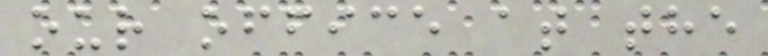our office at the
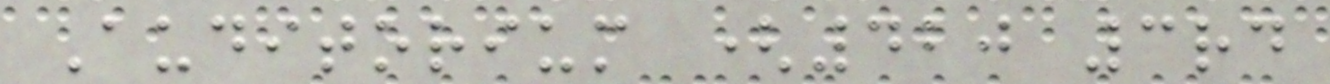Auditorium (420 3rd
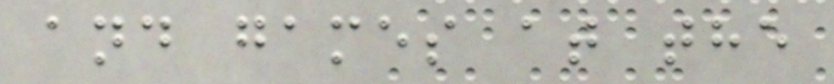and games at the
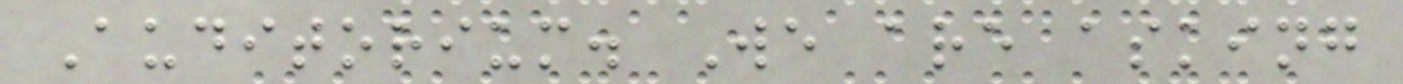Auditorium. We are asking
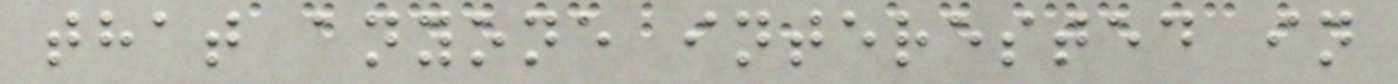that anyone interested in
